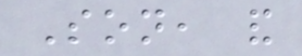Son, and
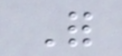For
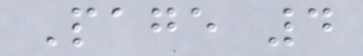Page 4
